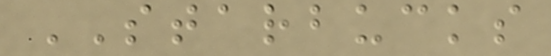STARBUCKS
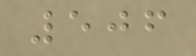506
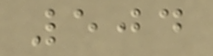504
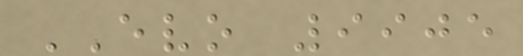EVO 9905
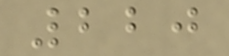220
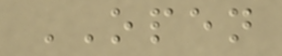OPEN
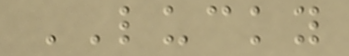LUCKY
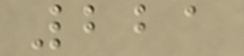221
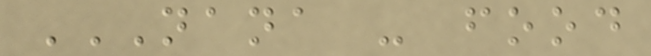NANA - FOOD
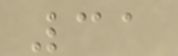31
